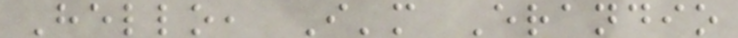Hello, I'm Erandio
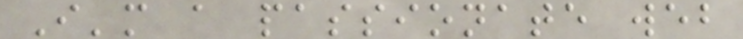I'm a passionate web
